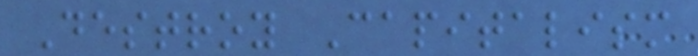Destroy Capitalism
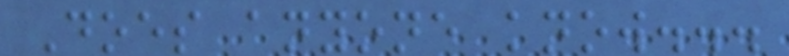Does anyone know...
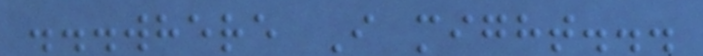...where I might...
